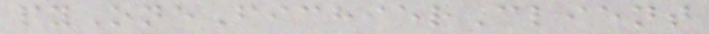pyOneFichierClient
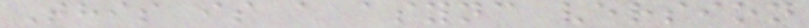This is a async version
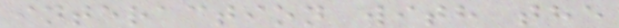interaction with the
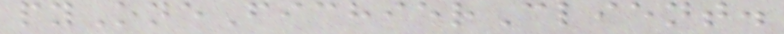pyOneFichierClient.
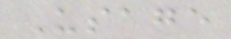Usage
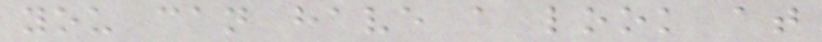you can have a look at
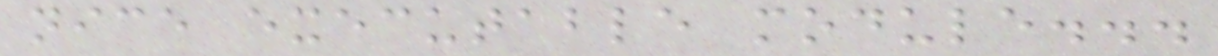nice executable module...
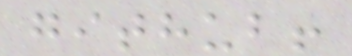github!
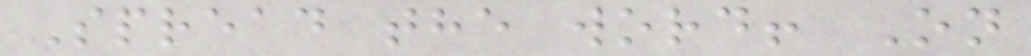Spread the word! On
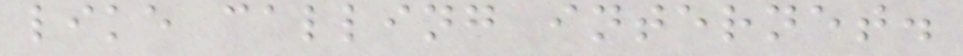like calling internet.
